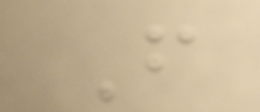From
